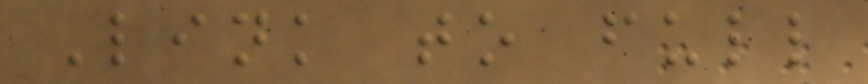Link to full
